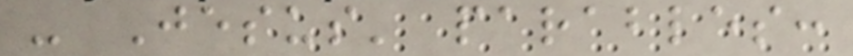- Jesus' parables:
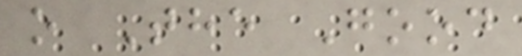o The Good
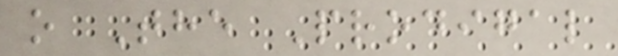o The Prodigal
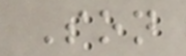Son
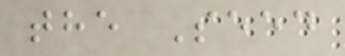the Seed
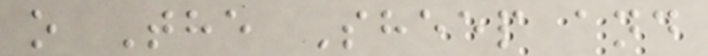o The Sheep and
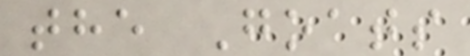the Goats
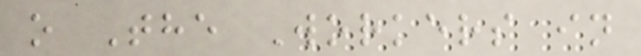o The Workers in
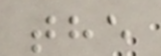the
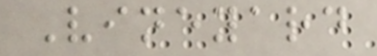Vineyard
